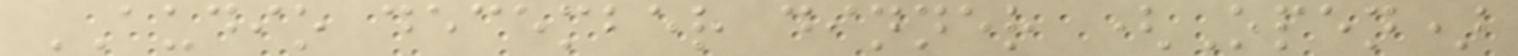AUDIO december dinner (Open)
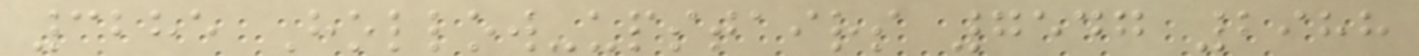3285 Hollow-upstairs 7547 2988
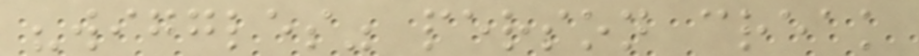"wiggles" person creak
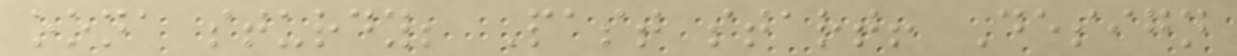oona sturdy; Past start! Design
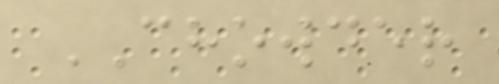CHOWDER
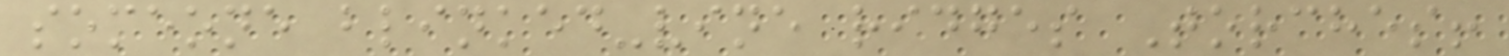someone blinked-vine ridges Torches!
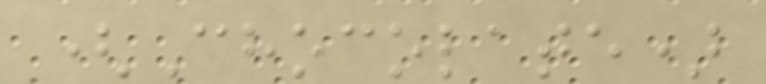(Chocolate)
